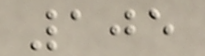105
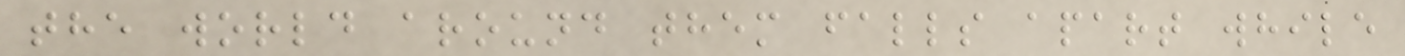the world around them falls apart while
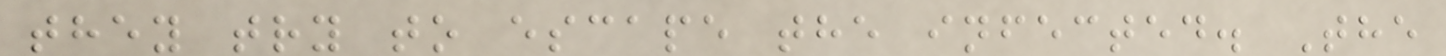they try to escape the infected. The
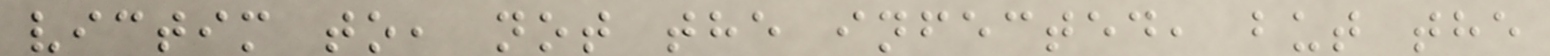victim to, not the infected, but the
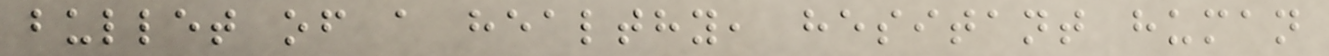bullet of a healthy, hesitant human
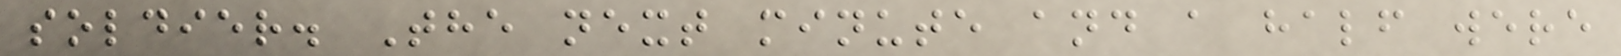soldier. The next minute and a half were
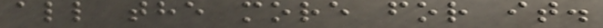all the more for it.
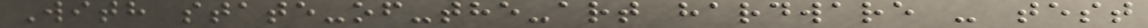With state-of-the-art hardware - test
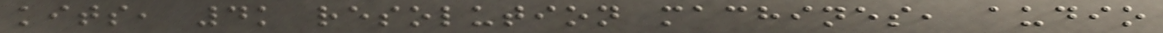kits, 4k resolution machines, audio
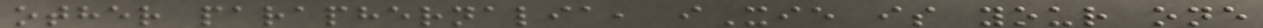other paraphernalia, iXie is your one
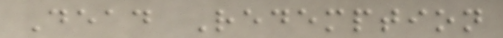Dead Redemption
